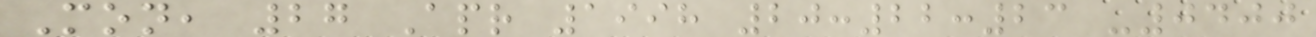Mon, 27 Apr 1998 20:22:23 -0400
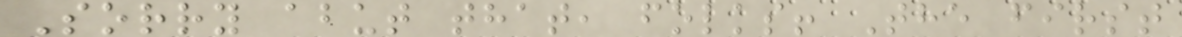Sorry abut that, folks! The first
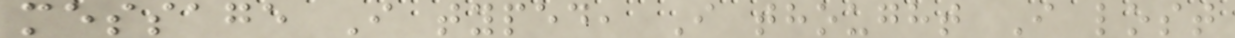message I typed, I thought I lost
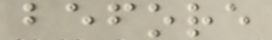before
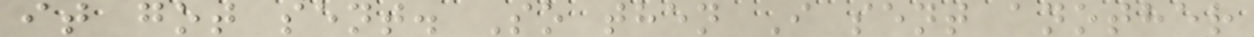it got sent. So then I sent another
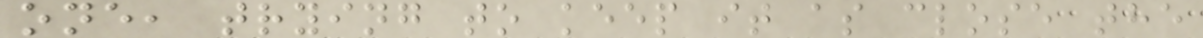one, trying to keep it as close the
